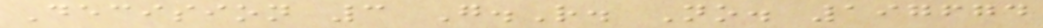Decision 3 G.R. No. 197674
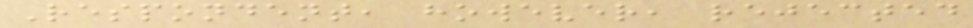Respondent, however, rejected
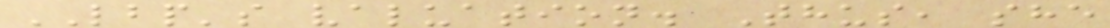LBP's valuation. Thus, she
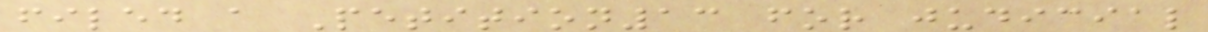filed a Petition13 for judicial
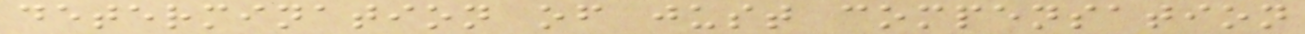determination of just compensation
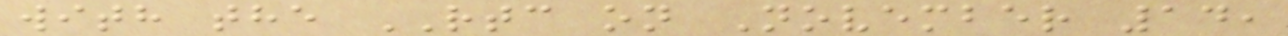with the RTC on November 14,
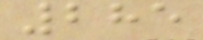285
